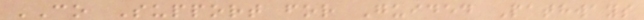CO Support for Guided Pathways
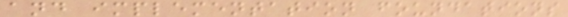and implementation foundations
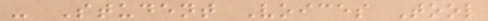- Student Voices Tool
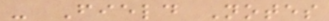- Field Notes
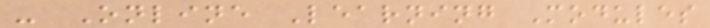- Online Learning Modules
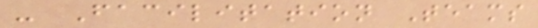- Facilitation Teams
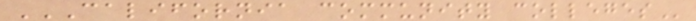CALIFORNIA COMMUNITY COLLEGES
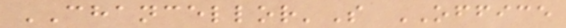CHANCELLOR'S OFFICE
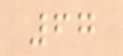67
